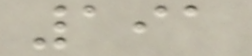191
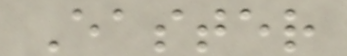Easter
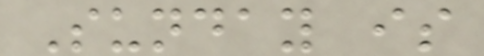Sunday is
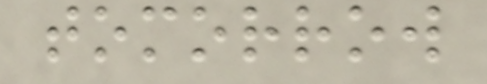tomorrow
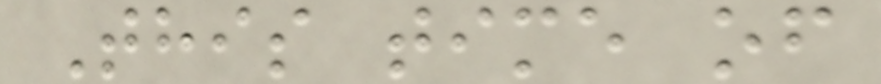This time of
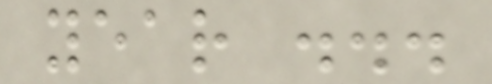year ...
